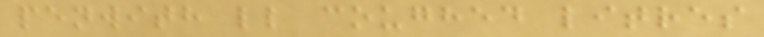penwith ll coughed litres
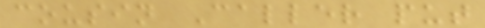cousin Caller put
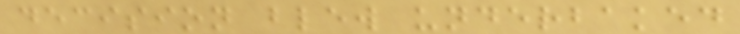decision blew underbaked
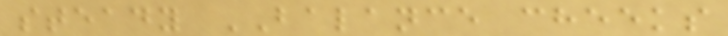steady BALANCE cheeks
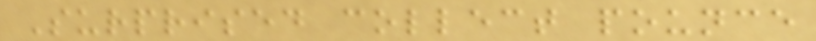Surprised collect pounce
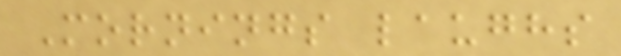Mornings laughs
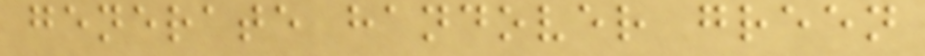generate handover green
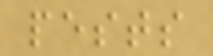pests
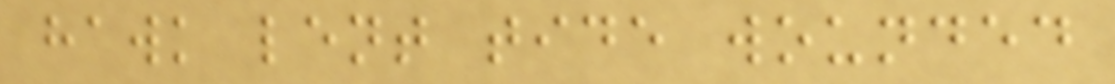hawk lent tide wounded
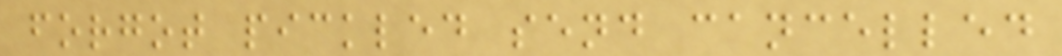forgot pickled send cancelled
